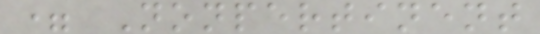= Nonpertinent
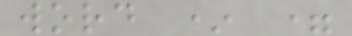word * =
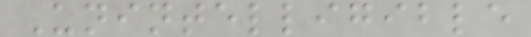Unintelligible
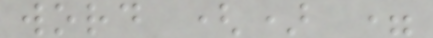word () =
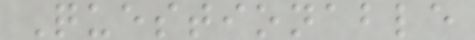Questionable
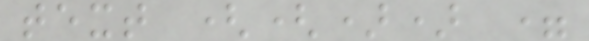text (()) =
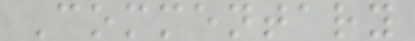Commentary
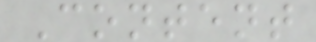Content
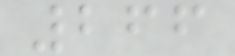266
